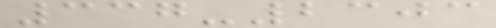337-2303
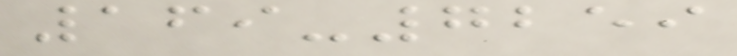169-7259
